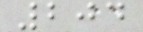204
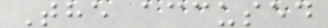The accused
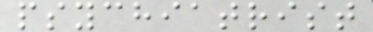psychiatrist
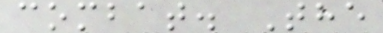combat. The
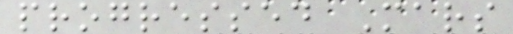progressed Mars
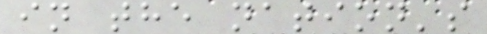in the nation's
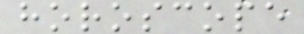horoscope
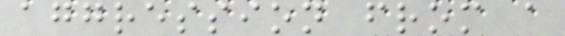aggression from a
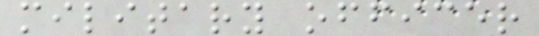military officer
